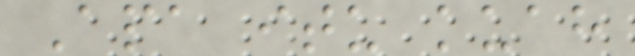Apa itu kuah
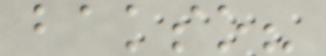bakso?
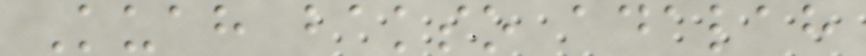Kuah bakso adalah
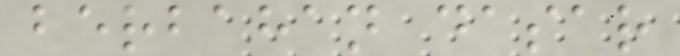berbahan dasar
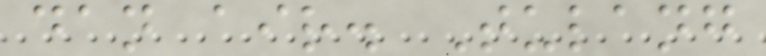dan air. Tulang
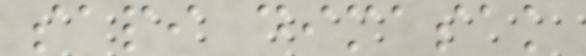sapi dimasak
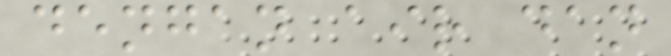dengan air dan
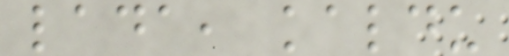lada, kaldu
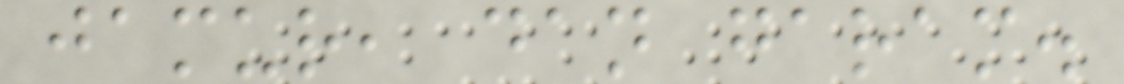jamur, dan garam.
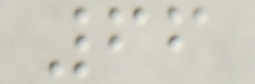66
